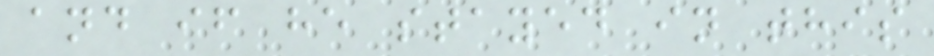and if he stayed in this
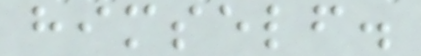himself.
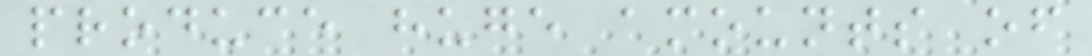produce huge amounts of
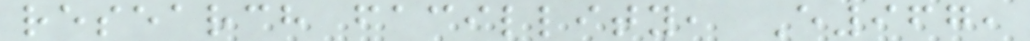research facillity, E967,
